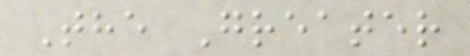The Greater
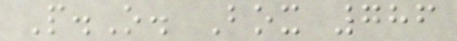P.O. Box 786
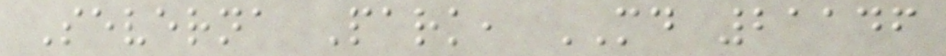Severna Park, MD 21146
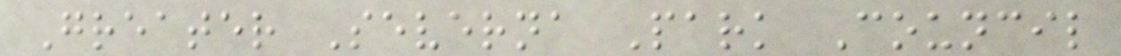Greater Severna Park Council
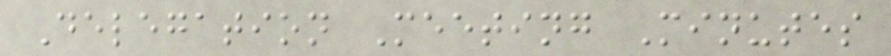Delegation Meeting Minutes
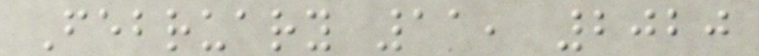February 11, 2020
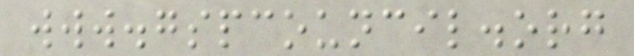www.gspcouncil.org
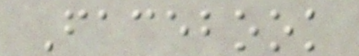Facebook
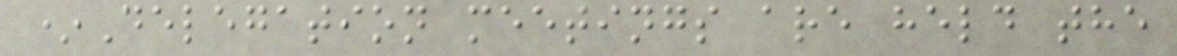*Delegation meetings are held the
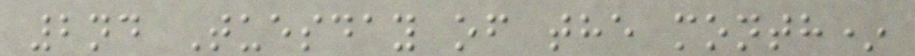2nd Tuesday of the month*
